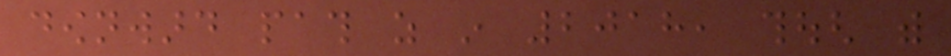downward path as in 2018, though with
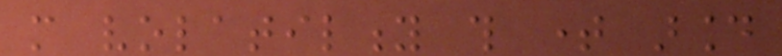more volatility this time around
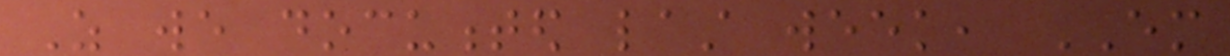As we documented last week, EM
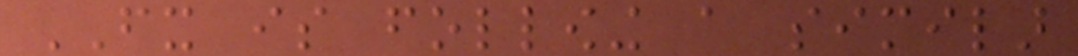FX is following a similar
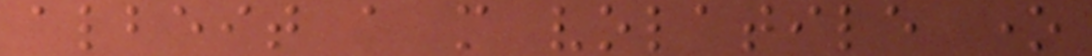albeit a more volatile one
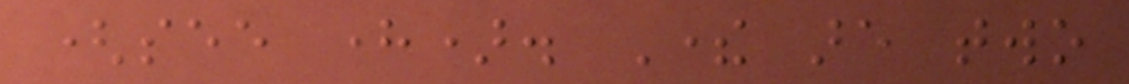(see here). There are two
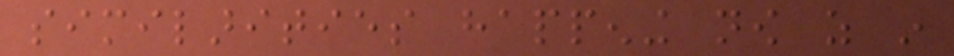similarities happening now as in
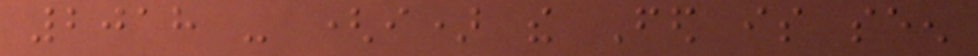2018 - (i) the Fed is seen
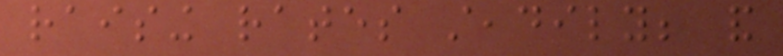raising rates steadily; and
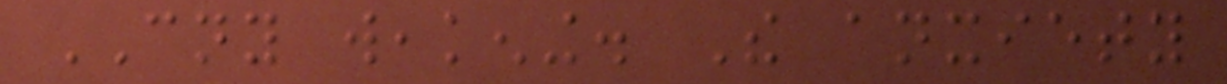CNY weakening. The anxiety
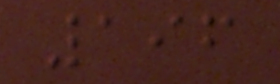196
